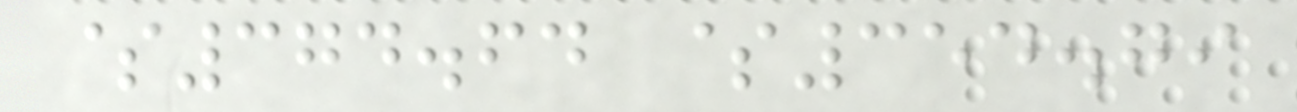$374.64 $354.79
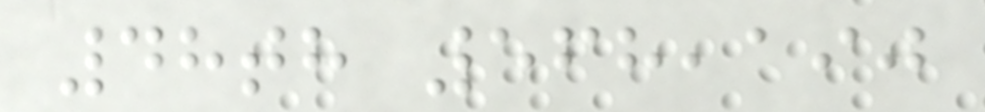48th 568,190
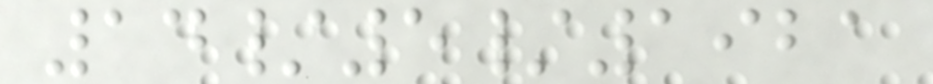14/5/1921
